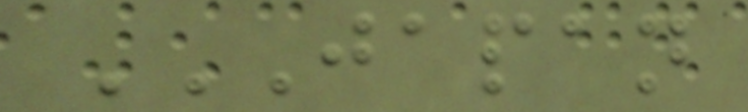JAPAN
